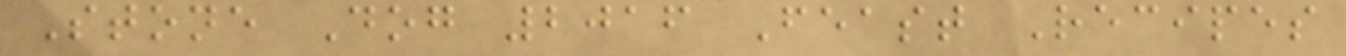Stone Dog 2016 Feast Recipes
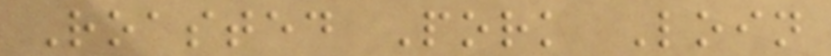Roasted Pork Loin
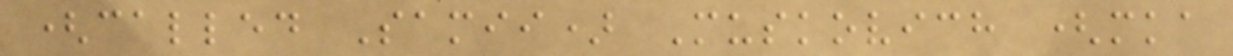(called Samii) Muskovich (mka
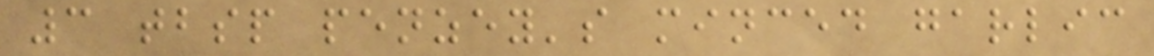3 tbsp penzey's minced garlic
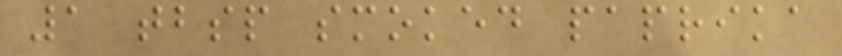1 tbsp smoked paprika
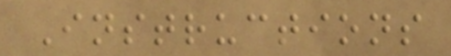Instructions
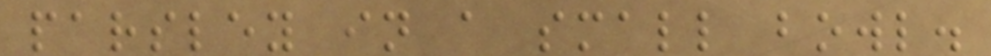parsley in a small bowl.
